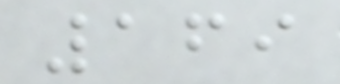169
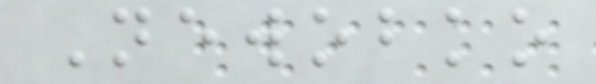Newobko
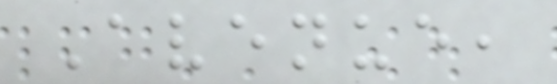Avenue,
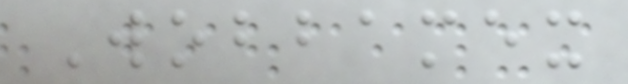Wobbamex
